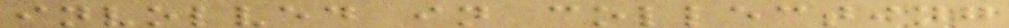involved in collecting
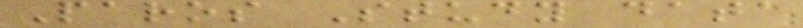Paros Study data
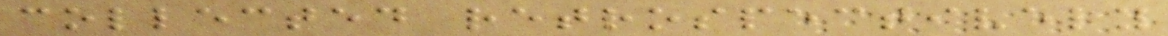collected retrospectively
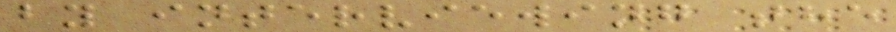by interviewing the
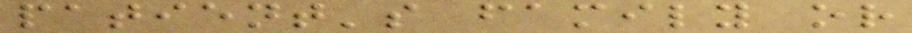patient's family or
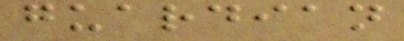guardian
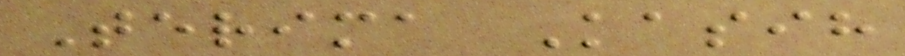Terima Kasih
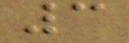3
